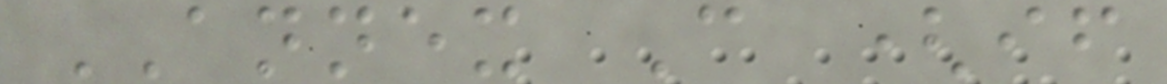ANNEX C (if
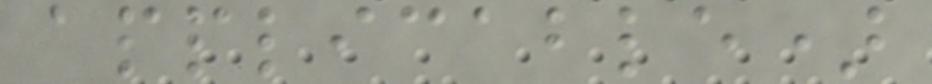applicable)
